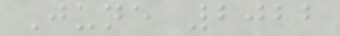June 2022
